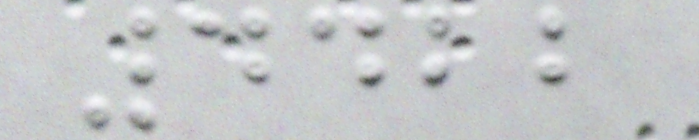4422
